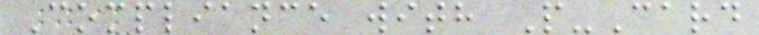Compliance with P-Card
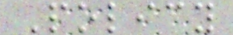Policy
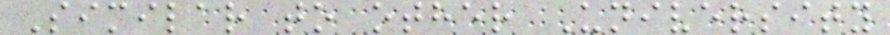Similar to other University
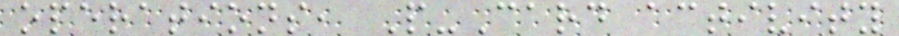operations, P-Card activity
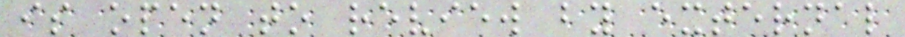is open to review by external
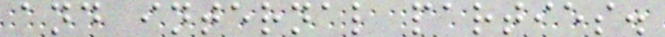and internal parties.
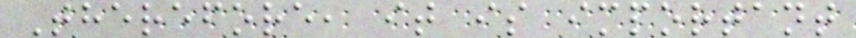Therefore, it is important
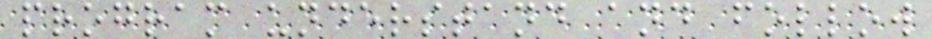program understand and follow
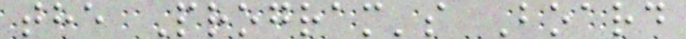the Program's Board
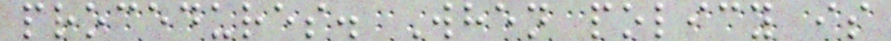procedures. When policy is
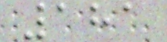181
